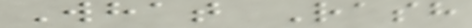What Rash
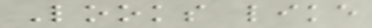Looks like
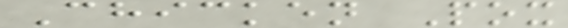Chicken Pox
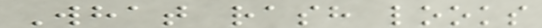What rash looks
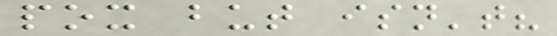pox but isn't?
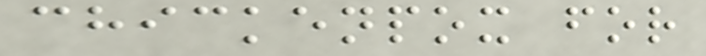chickenpox for
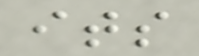its
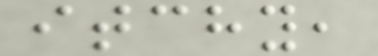itchy,
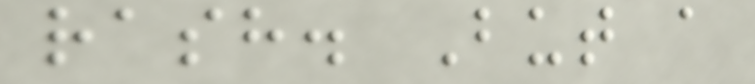rash. But a
